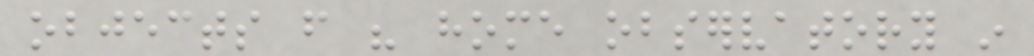objects from his home observatory in
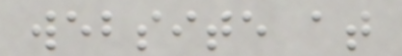website at
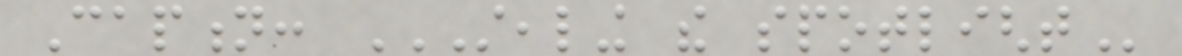Caption: STEALING THE SPOTLIGHT
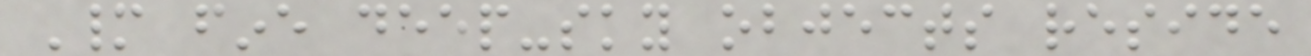Many fine deep-sky objects reside
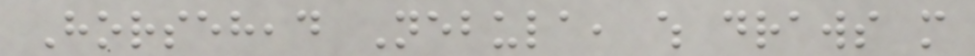Horsehead Nebula, which draws more
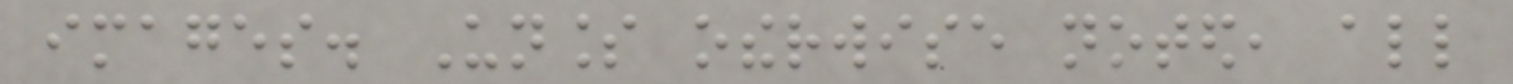images. Unless otherwise noted, all
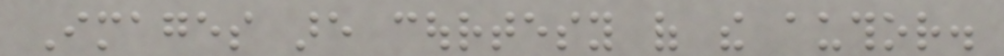Images are courtesy of the author.
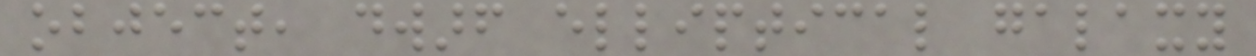object, dwarf elliptical galaxy
